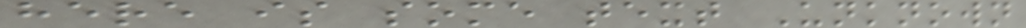here is some text Unknown
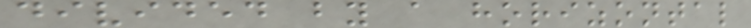divided by a horizontal
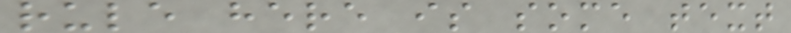rule here is some text
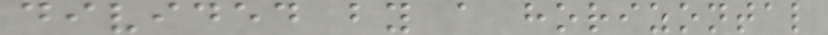divided by a horizontal
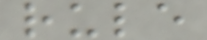rule
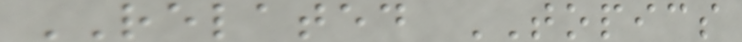RELATED TOPICS
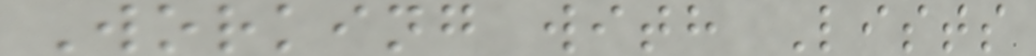Working with Lists
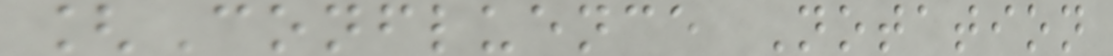[Confluence Notation
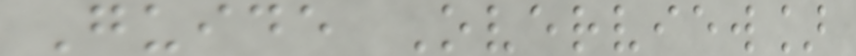Guide Overview]
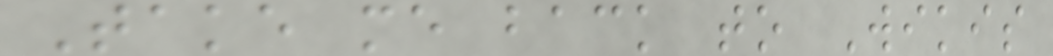Take me back to Wikis
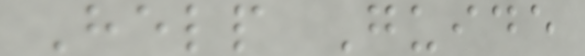Help Guide
